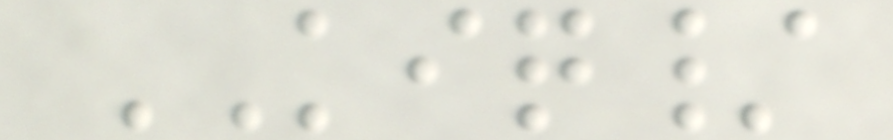KIQ/
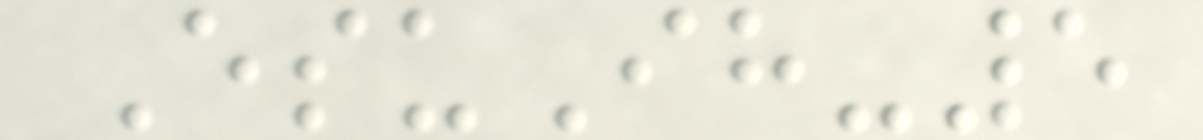EsuIh-5
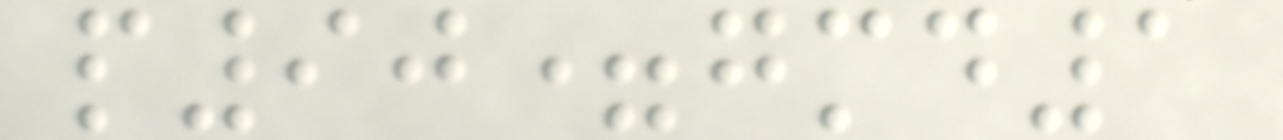p90=gmd1
